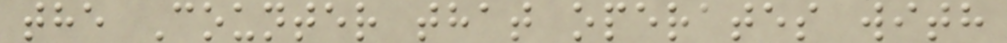the Counter that operates with
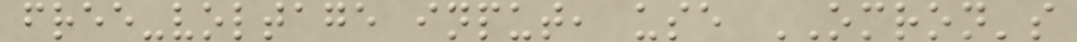free-voltage input, use OMRON's
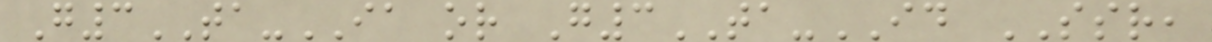G3TA-IA or G3TA-ID SSR,
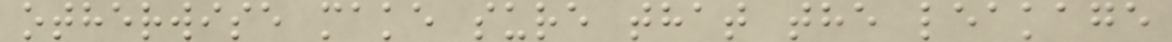otherwise make sure that the leakage
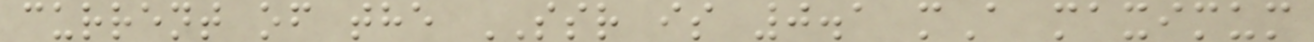current of the SSR is 0.1 mA maximum
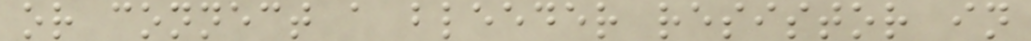or connect a bleeder resistor in
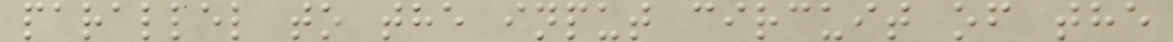parallel to the input circuit of the
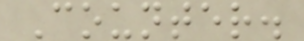Counter.
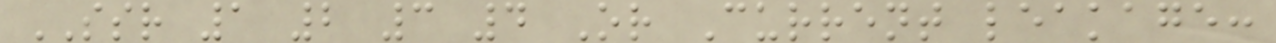SSR 1 2 3 4 Or Current leakage:
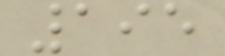195
